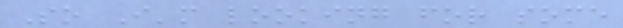So I'm looking for some
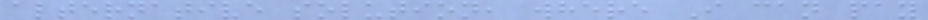alternative solution, where I can pay
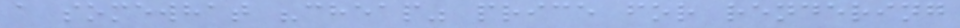a somewhat "cheap" price for rendering
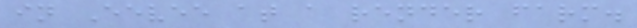in Eevee at a render farm.
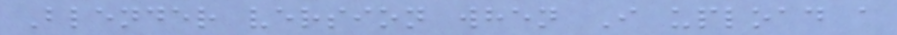Blender version when I upload a
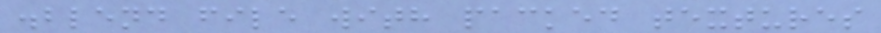.blend file with packed textures
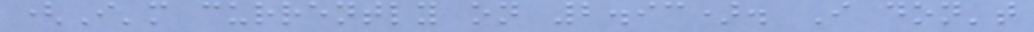(I'm currently on 2.93). I don't
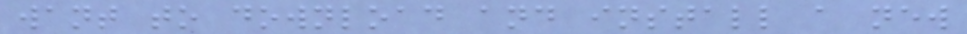want to download and install a new
